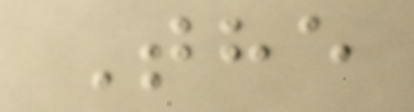The
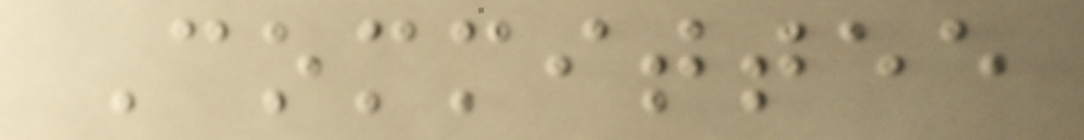Committee
